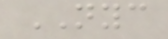NYC
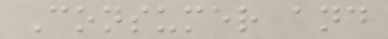Consumer and
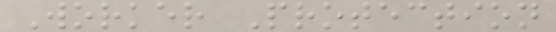Worker Protection
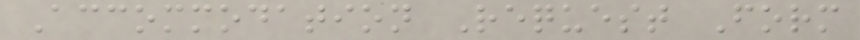Accommodation Request Form
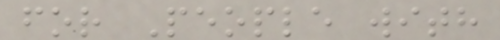for People with
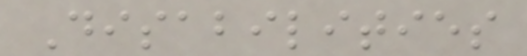Disabilities
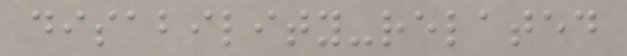disability-related
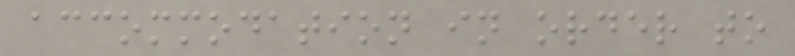accommodation in order to
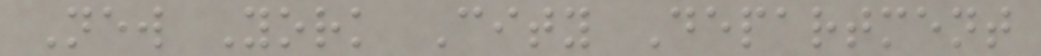New York City Department
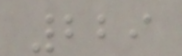229
